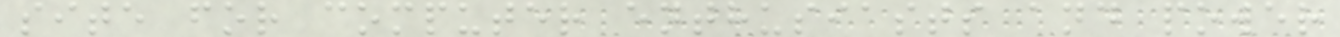site for computer enthusiasts and power
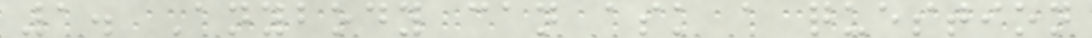1. Anybody can ask a question
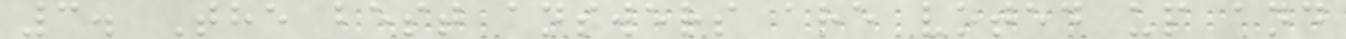3. The best answers are voted up and
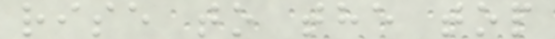rise to the top
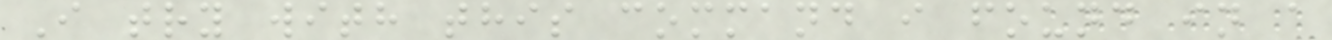I try with this command i found in a
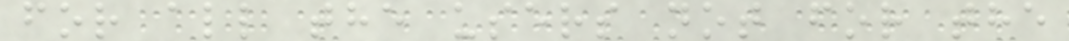for all the users not for the
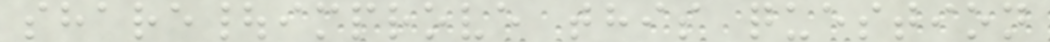share|improve this question
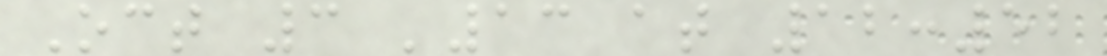Oct 3 '13 at 12:52
